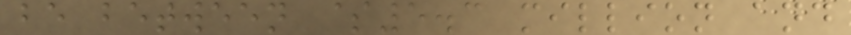be between $5.3 million and
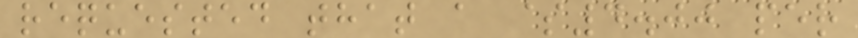requested that a $4.00 per
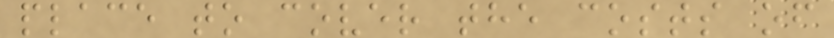place to cover the costs of
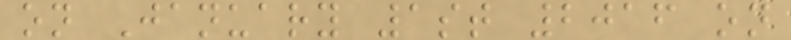on January 1st 2016 on
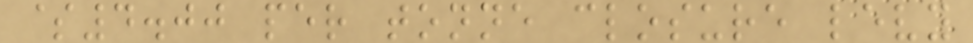$4.00 per tonne closure levy
